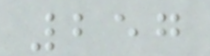257
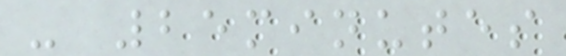- 25minutes
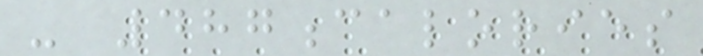- 487calories
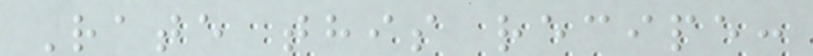Rate this recipe:
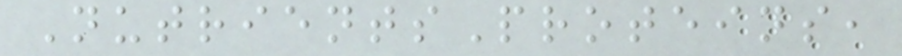NutrientsProteins,
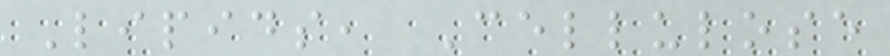Lipids, Cellulose
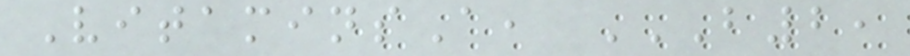VitaminsA, B2,
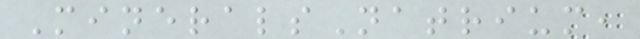MineralsNatrium,
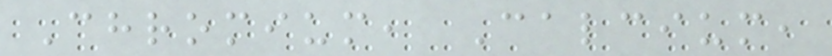Chromium, Calcium,
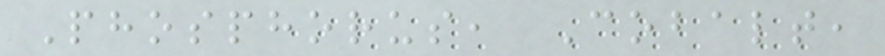Phosphorus, Cobalt,
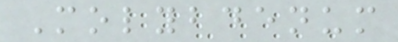Molybdenum
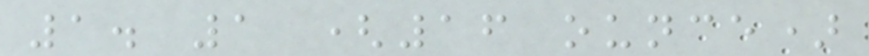1. 1 (16 ounce)
